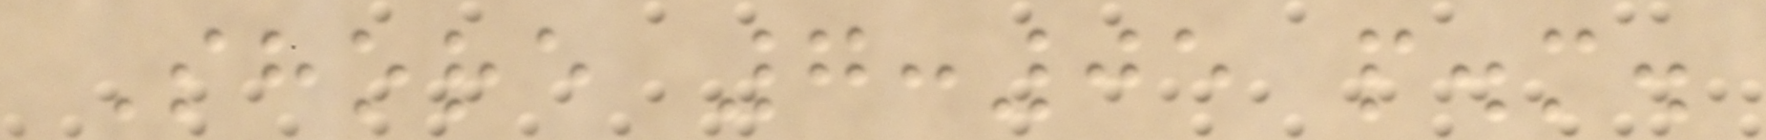Shore 7:05 p.m.
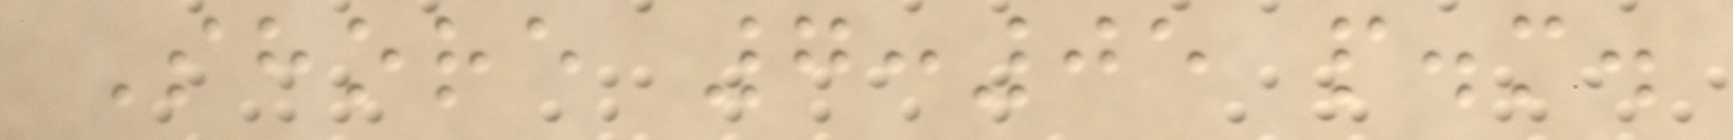Shore 7:05 p.m.
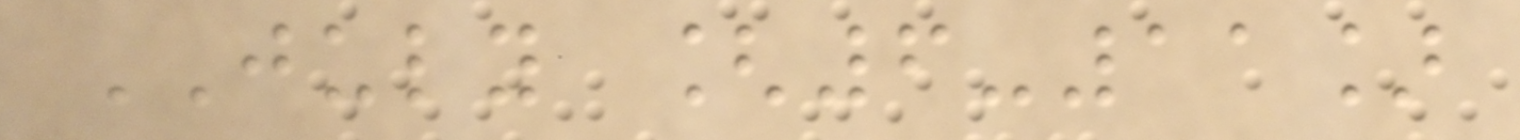JULY [6-11]
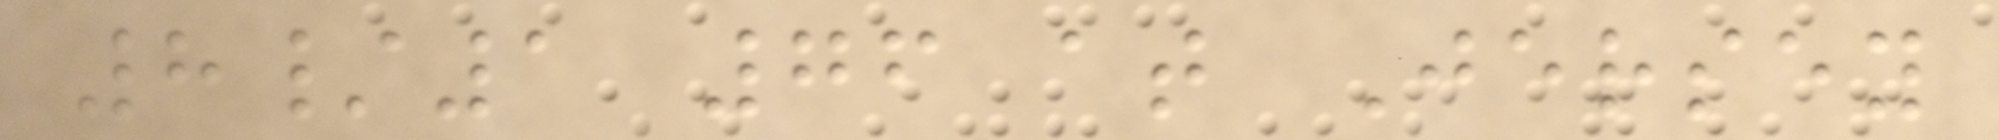8/1 76 at Jersey
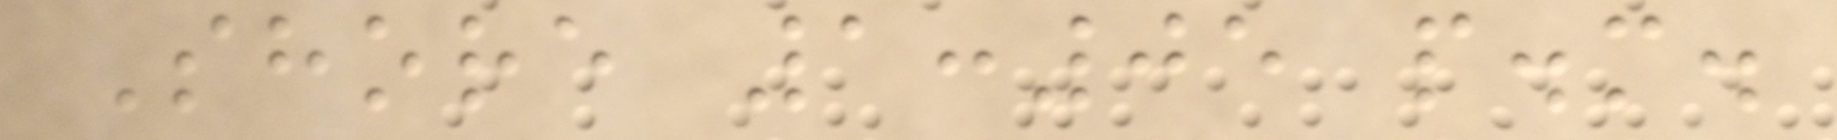Shore 1:05 p.m.
